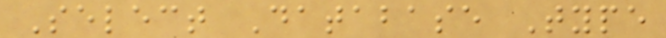Select Database Type
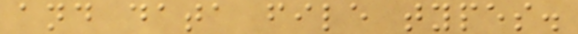and data file types.
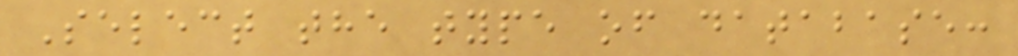Select the type of database:
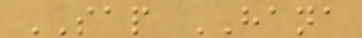SAP HANA
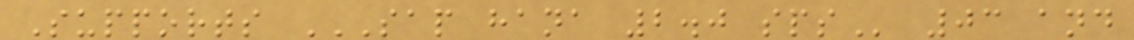Supports SAP HANA 2.0 SPS 03 and
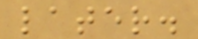later.
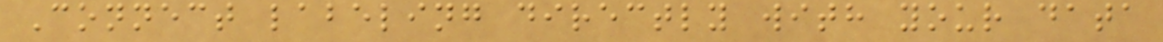Connect labeling directly with your data
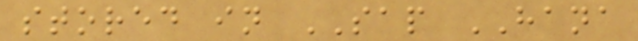stored in SAP HANA
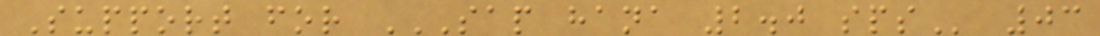Support for SAP HANA 2.0 SPS 03
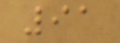91
